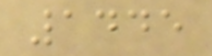1445
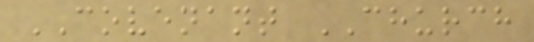COVENANT CHURCH
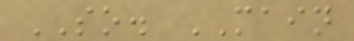SO. MAIN
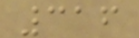316
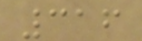316
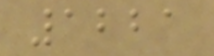1221
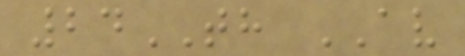24TH AV
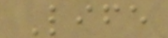Life
